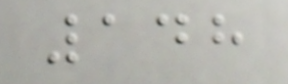148
